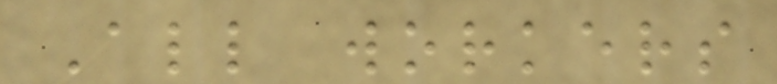All workers
